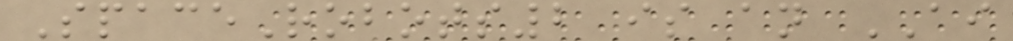SpaceRobots2 is an AI
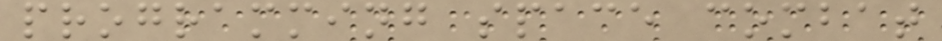programming space combat
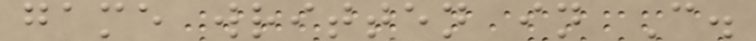game written in C.
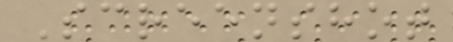Screenshot
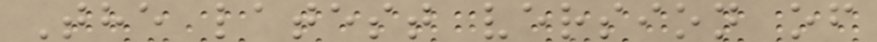The latest version of
